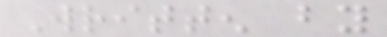Written by
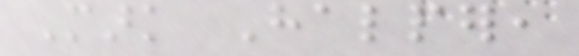Mark Halper,
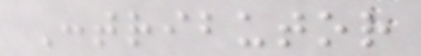Contributor
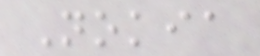Nokia
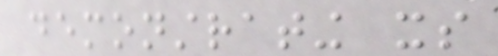demonstrating its
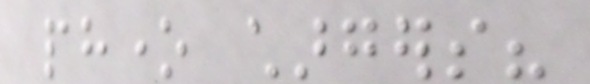phone chargers?
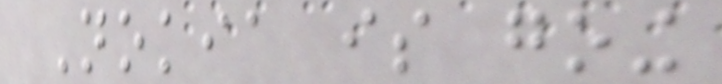Nokia is going
